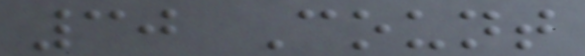30 Count
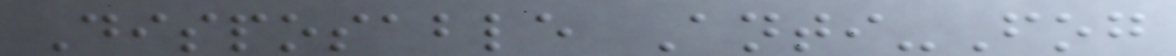Disposable Anti-Fog
